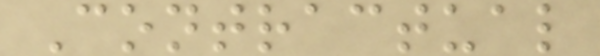Contractual
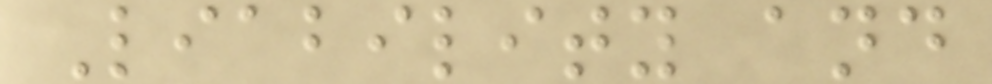Liability and
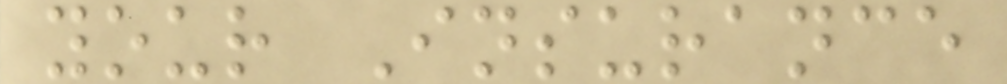your Insurance
